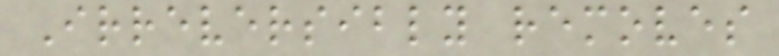Irreversibly removes
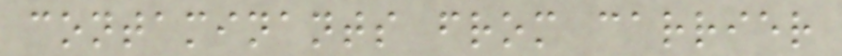contaminants from carrier
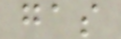gas
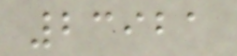23921
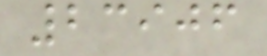23906
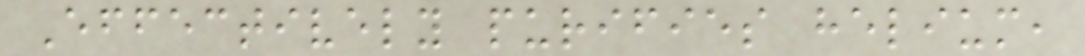Effectively purifies helium,
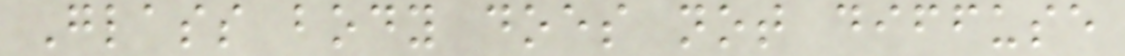Glass body does not diffuse
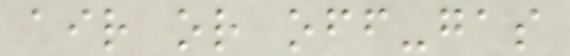air or off-gas
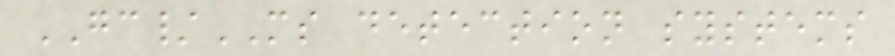GC/MS detection systems
